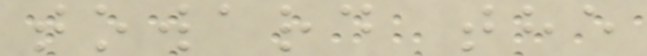toward the
